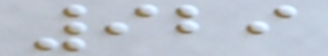929
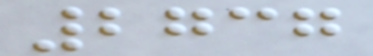2737
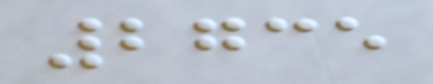2735
